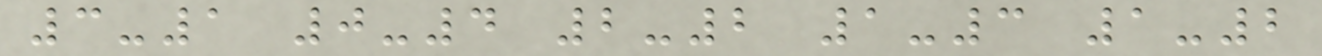3-1 0-4 2-2 1-3 1-2
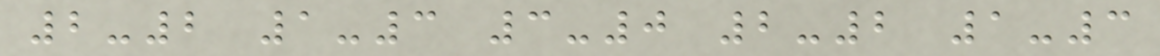2-2 1-3 3-0 2-2 1-3
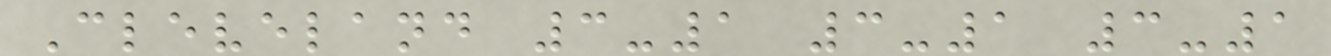Cleveland 3-1 3-1 3-1
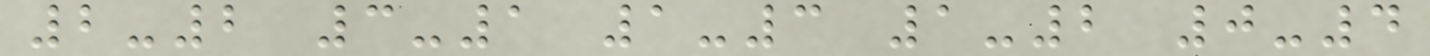2-2 3-1 1-3 1-2 0-4
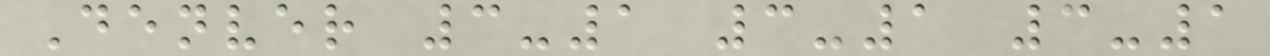Denver 3-1 3-1 3-1
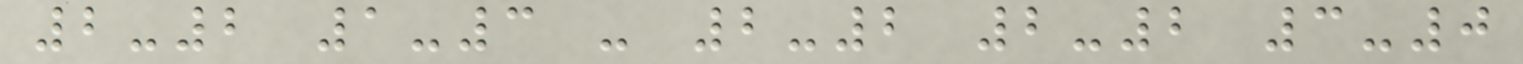2-2 1-3 - 2-2 2-2 3-0
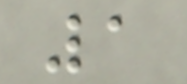1
